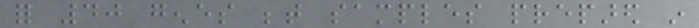for 40 genes between samples prepared in
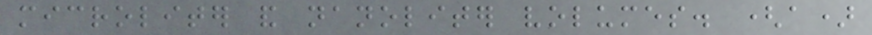microliter and nanoliter volumes. (a)
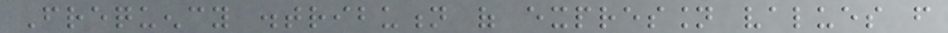Frequency distribution of expression values from
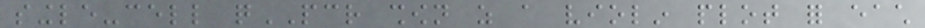single-cell qPCR shown as a violin plot for each
